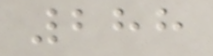288
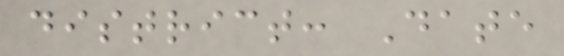district: Date
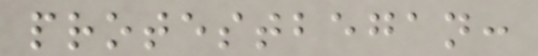protestbegan:
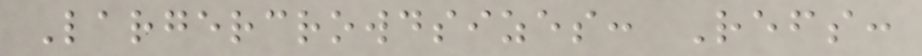Largercrowdsizes: Refs:
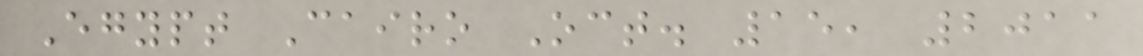Egypt Cairo Oct. 15, 2011
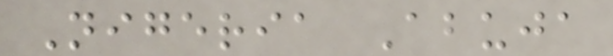Nigeria Abuja
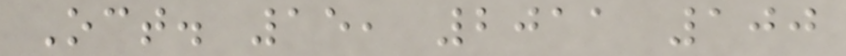Oct. 15, 2011 100
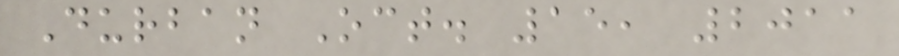Durban Oct. 15, 2011
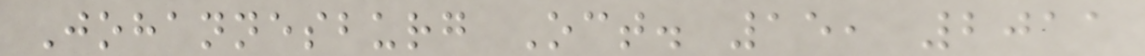Johannesburg Oct. 15, 2011
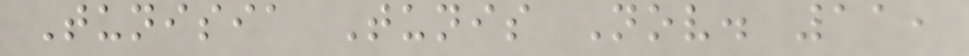Tunisia Tunis Nov. 11,
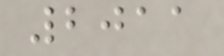2011
